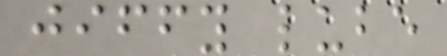jiffy lube
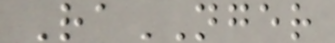RaNGER
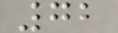72
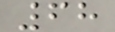68
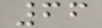66
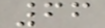66
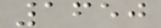1650
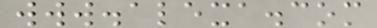www.alexa.com
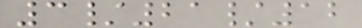3/21/12
